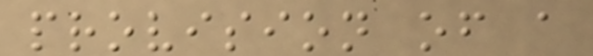provision of a
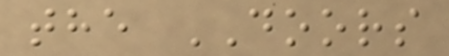the DOORS
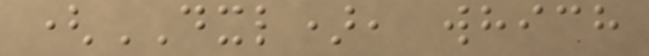(DXL), which
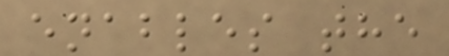enables the
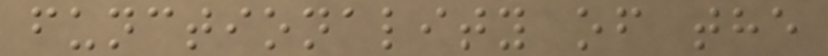functionality of the
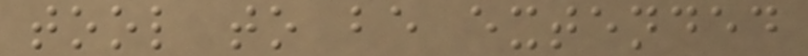tool to be extended
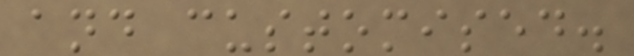and customised.
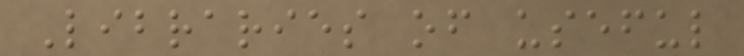Libraries of useful
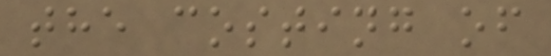the costing of
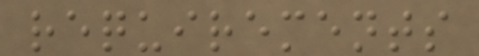requirements
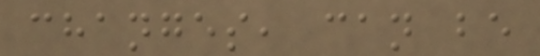changes, can be
